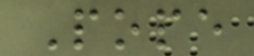Pope
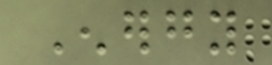Energy
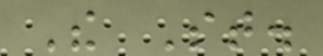The St.
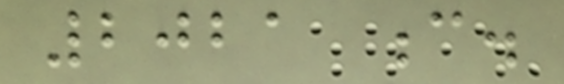2021 c.
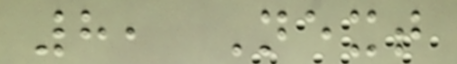8, Next
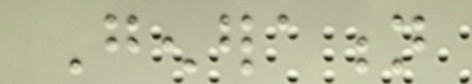Generation
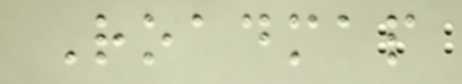Roadmap
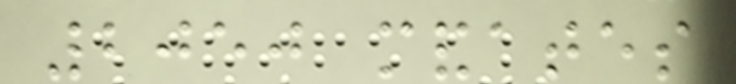2050 mandates
